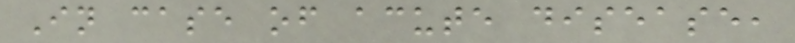In case of acute disease,
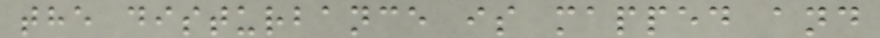the disturbance is mapped and
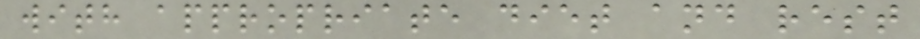with appropriate diet and rest
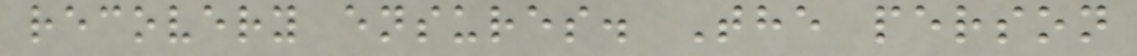recovery ensures. The person
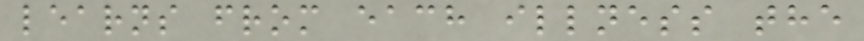learns from each illness the
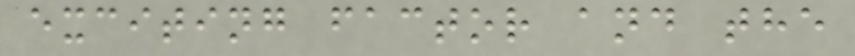exciting factor and the
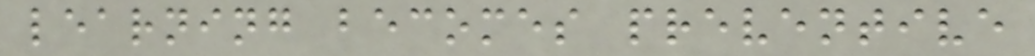learning becomes preventive
